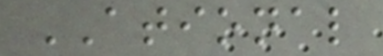ATIONAL
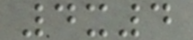4x4
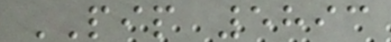PIP 5893
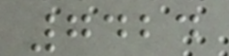7424
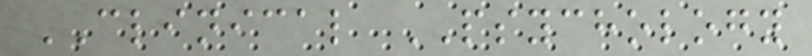CLINICAL PSYCHOLOGY
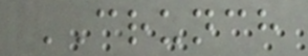CRUNCH
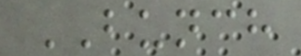BUNCH
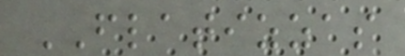FLATIZZAS
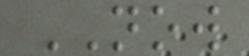NOW
